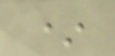*
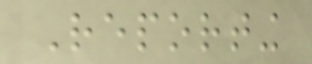Reporting
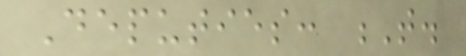Deputies: T.
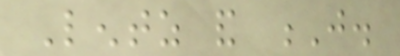Lentz and J.
